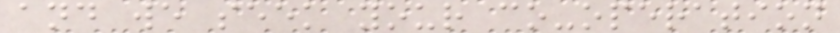and we seek your co-operation
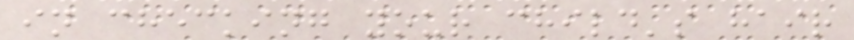in checking your child's hair
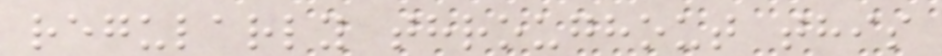regularly throughout this
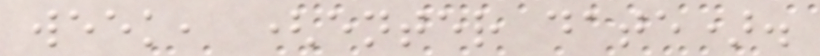week, (enter date).
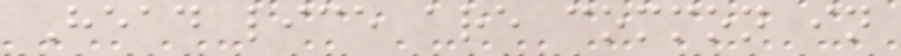Head lice are common in
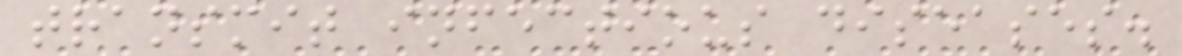transmit infectious diseases.
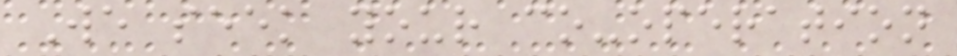We seek your co-operation
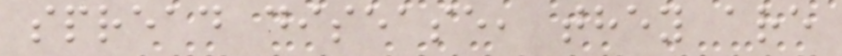spread disease, they are
